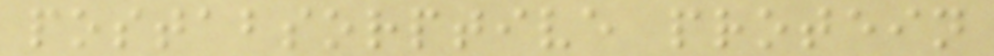postabsorptive protein
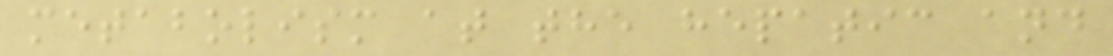metabolism at the hepatic and
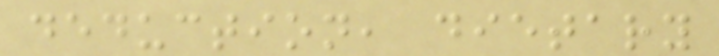deduction, dietary
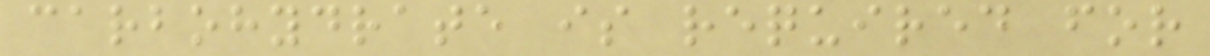carbohydrate is required for
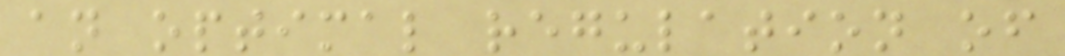an optimal regulation of
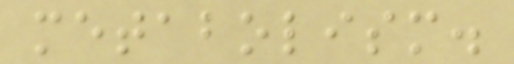metabolism.
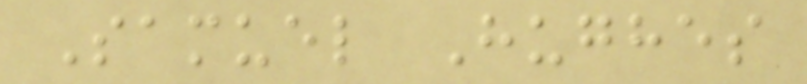Samuel Hughes
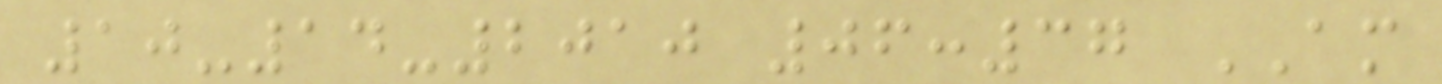10-14-2010 06:37 AM
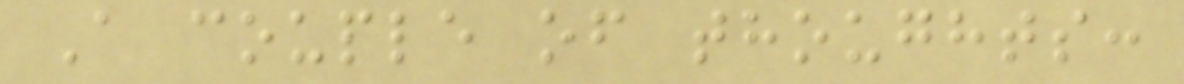A couple of thoughts:
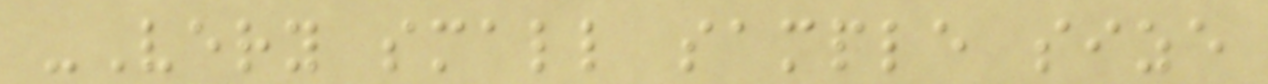-Very small sample size
